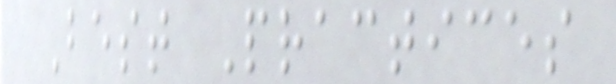Best Practices
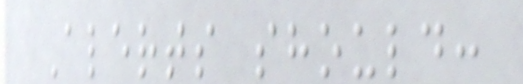Alerts should:
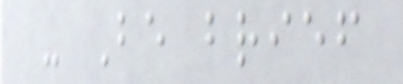- Be brief
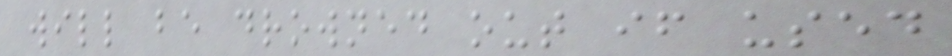will be drowned out if used
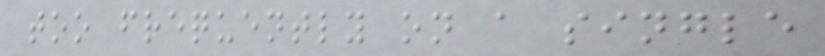too frequently on a single
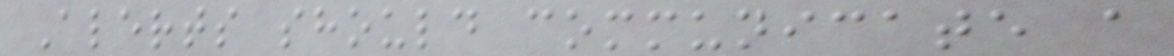Alerts should communicate a
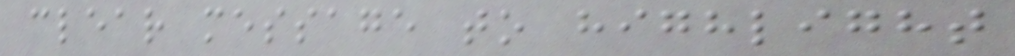clear message to highlight
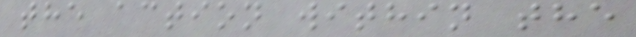the action within the
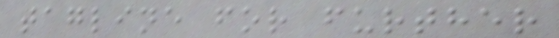tagline for further
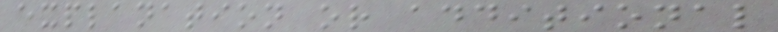explanation or additional
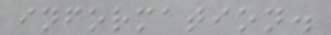information.
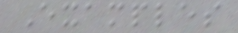Examples
